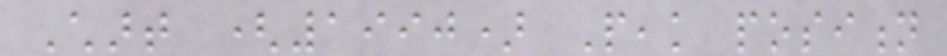Chart (1990) Peak position
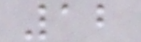12
